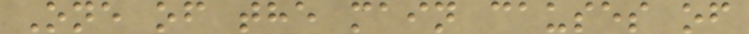One of the main causes of
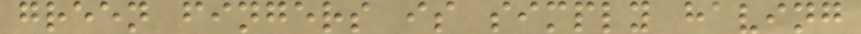green fingers is simply having
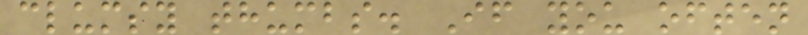clumsy thumbs. If you often
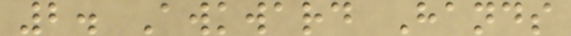2. Awkward Hands
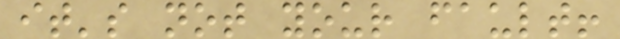it's not your fault!
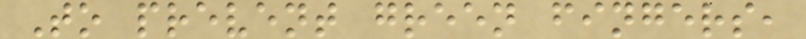To prevent green fingers,
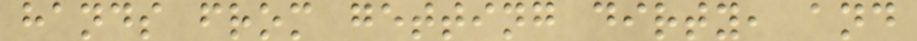hands from getting dirty, and
